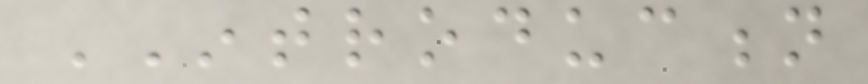INTRODUCTION
